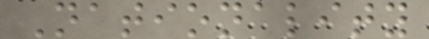Nationality
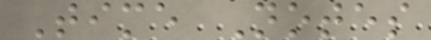Time Notes
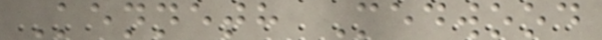Kenneth Medwood
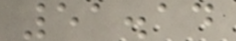51.14
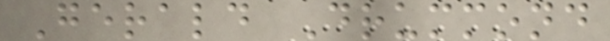Gerald Drummond
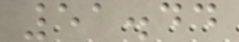51.44
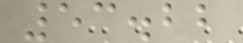53.22
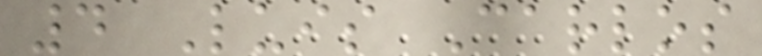4 Luis Carlos
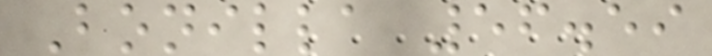Bonilla 56.59
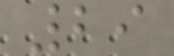29
